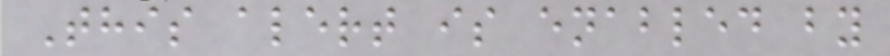This alert is enabled by
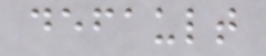default
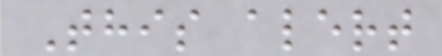This alert
